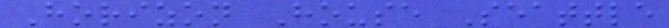Horizon House Seattle
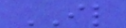IL
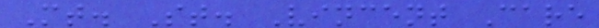Mt. St. Vincent Care
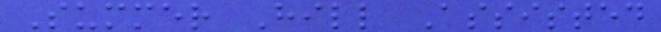Summer Hill Assisted
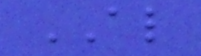AL
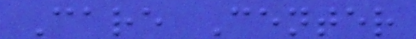Care Center
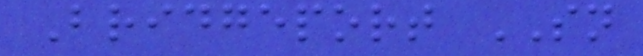Bridgeport SN
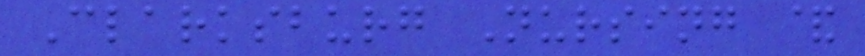Clarksburg Nursing &
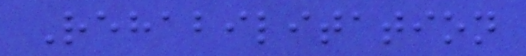Rehabilitation
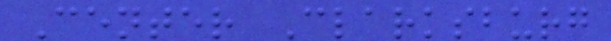Center Clarksburg
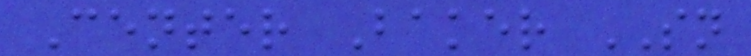Center Baker SN
